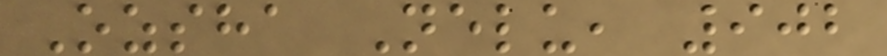Ozsha Nelu, 902
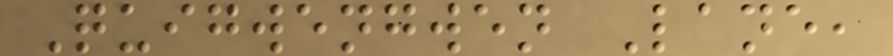Quigwengwen Lane,
